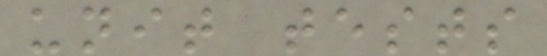unit tests
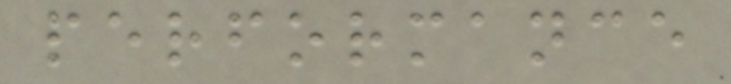performance
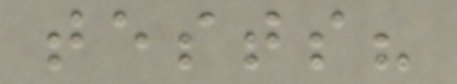tests?
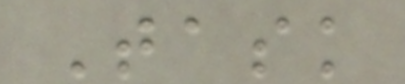Task
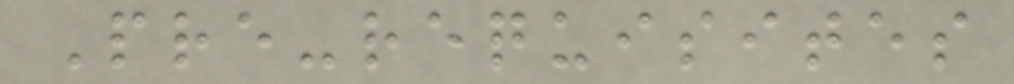Pre-requisites
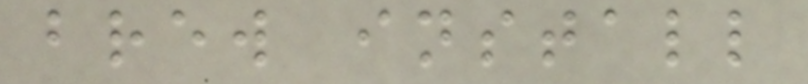brew install
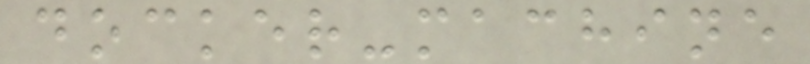docker-machine
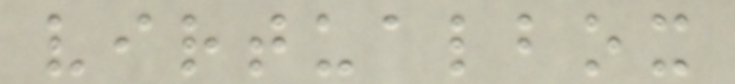virtualbox
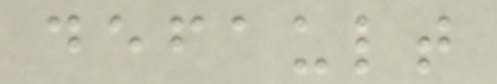default
